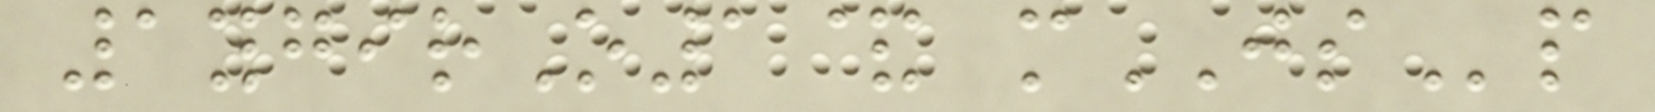1ygirO1& mJSp
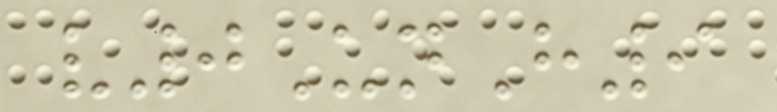v0UnH9
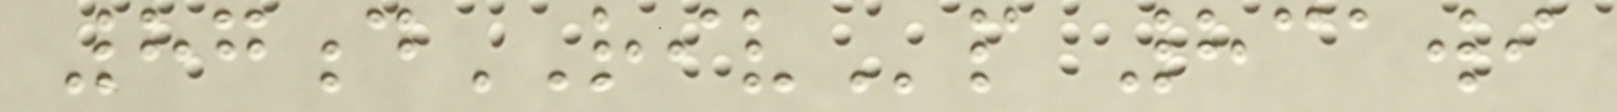87dRIVp 831wi
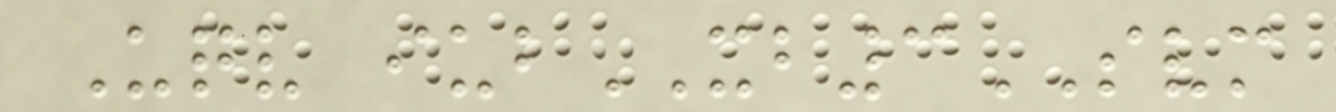Uqv iubXB3SVM
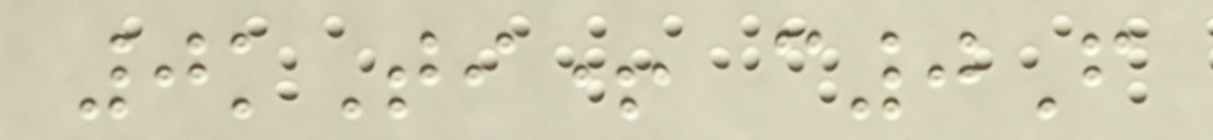0kTi+ c0F
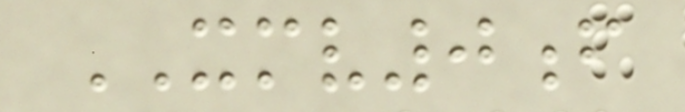XMV0f
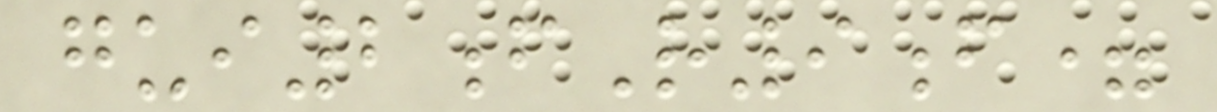gui2fR9f=
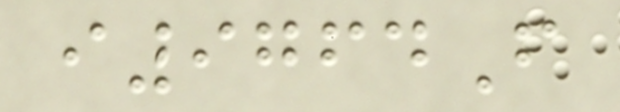i9764F
